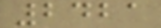2421
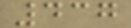437
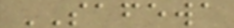SAFEWA
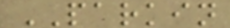PARKIN
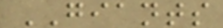GIANTS
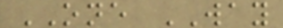ONE WAY
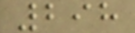298
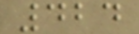424
